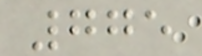775
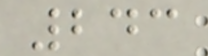243
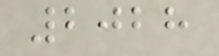2028
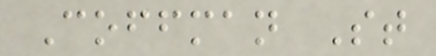Coffman St
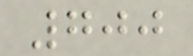700
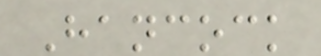Hancock
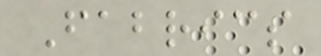Fabrics
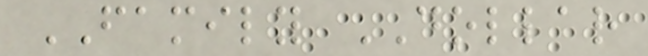FAMILY DOLLAR
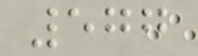577
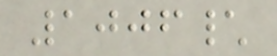1006\
